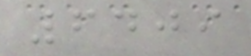6409
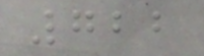722
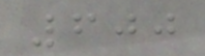600
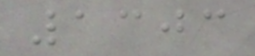1303
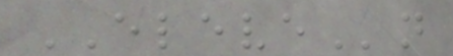ELEVEn
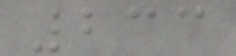233
